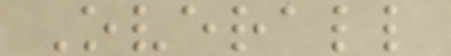Overall
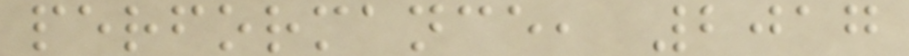performance, 2017
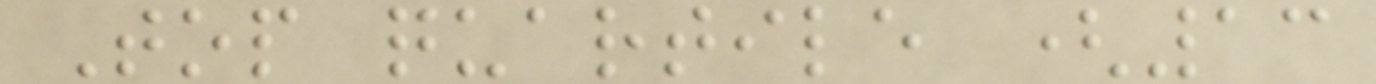Top quartile (13
